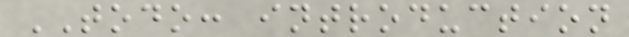TODO: introduction
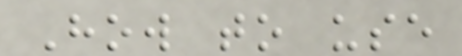How to use
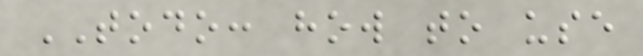TODO: how to use
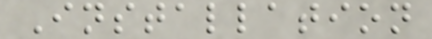Installation
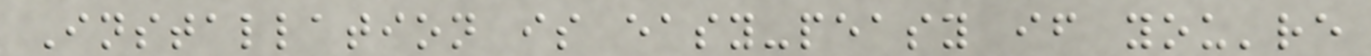Installation is easy-peasy if you're
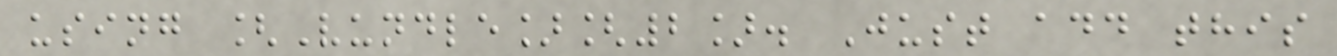using [Vundle][2]. Just add this
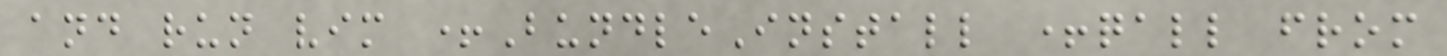and run vim +BundleInstall +qall from
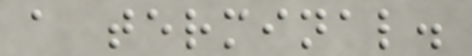a terminal.
